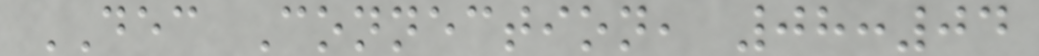DEC Connection, 08:04
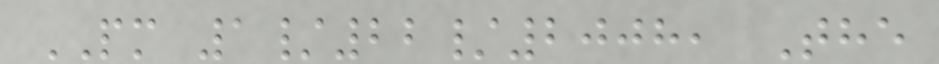PM 1/22/2008, The
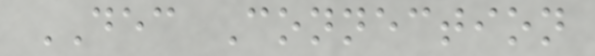DEC Connection
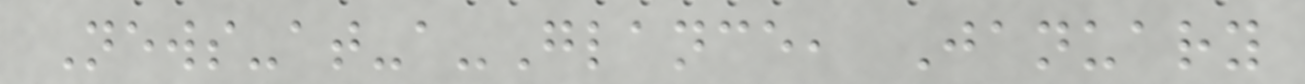News-at-a-Glance, January
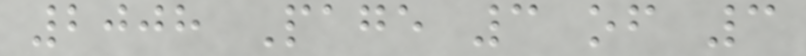2008 Page 3 of 3
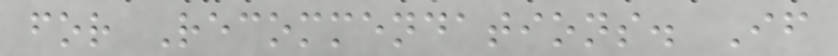for Recommendations. If
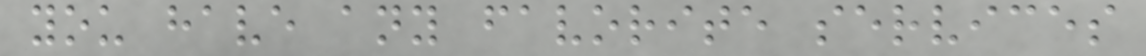you have any favorite services
